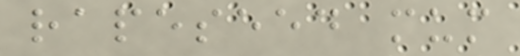rapeseed mum
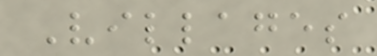Villages
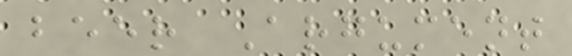beer Argument
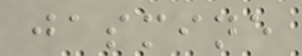jasmine
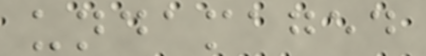undamaged
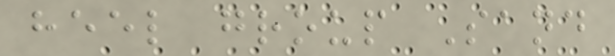heel group Sand
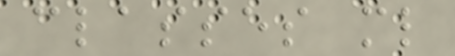classes ml
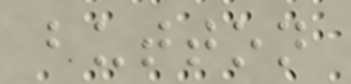button
